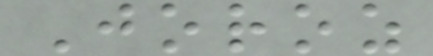Joroz
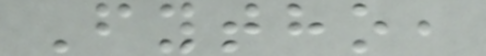Fytho,
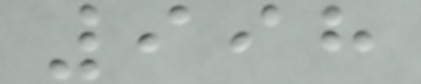998
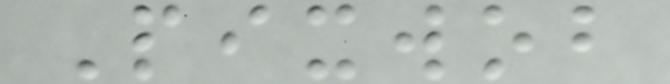Pixwob
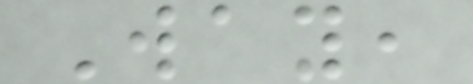Way,
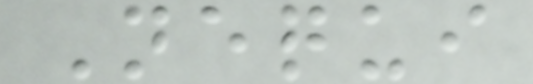Nequi
